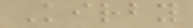Kirby
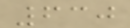630
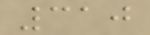310
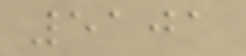5101
